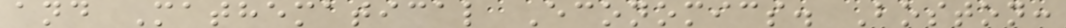and Mathematical Economics. Boston:
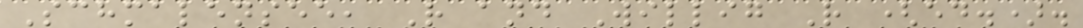Schmalensee, R and Willig R (ed.).
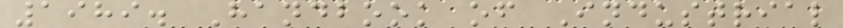1989. Handbook of Industrial
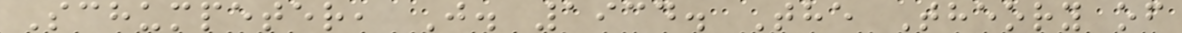Schumpeter, J. 1934. The Theory of
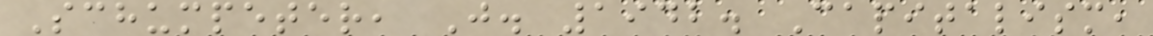Schumpeter, J. 1942. Capitalism,
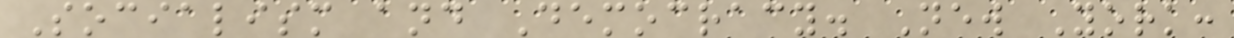Socialism and Democracy. New York:
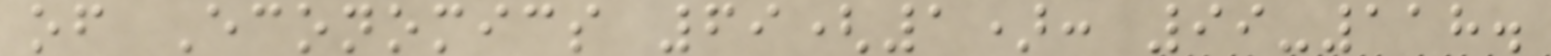of Economics 69(1): 99-118.
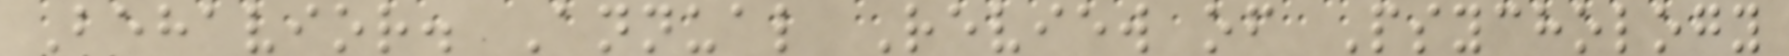Behavior. Annual Review of Psychology
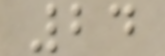24
